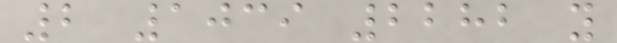2 1039 2282 y
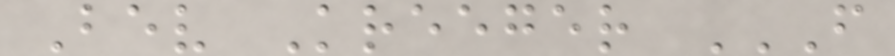Bev Kreeger F
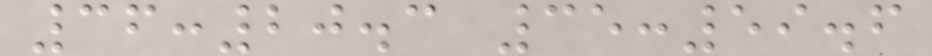36:20.3 35:59.6
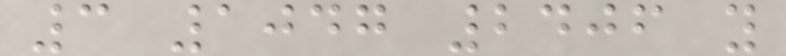3 1047 2406 y
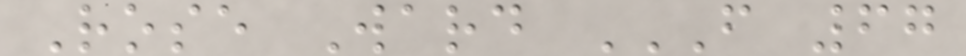Rose Ward F 67
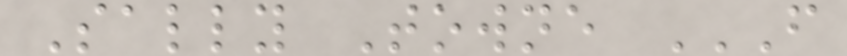Sally Towne F
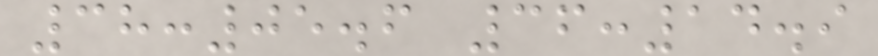38:05.6 36:14.9
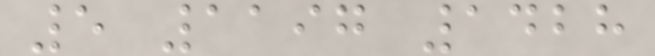5 1197 1428
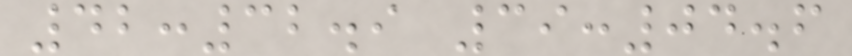42:32.9 39:04.6
